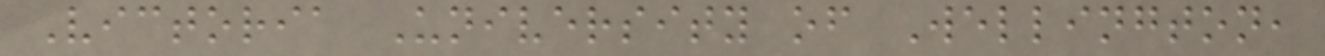Victoria University of Wellington,
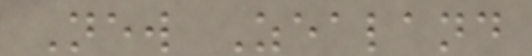New Zealand
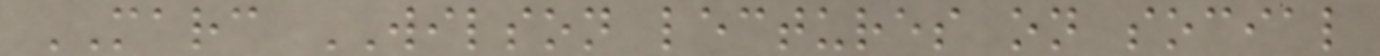MARC WILSON lectures on social
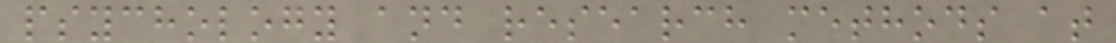psychology and research methods at
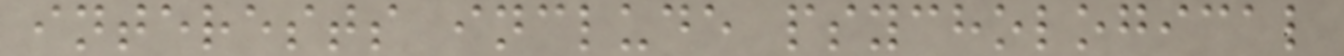interests include psychological
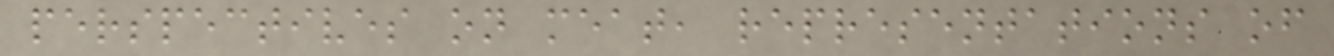perspectives on meat, representations of
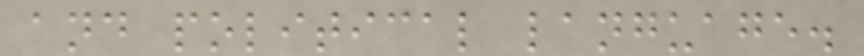and political language.
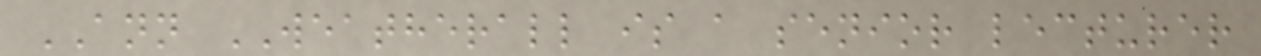ANN WEATHERALL is a senior lecturer
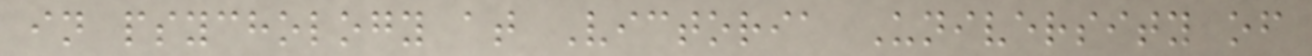in psychology at Victoria University of
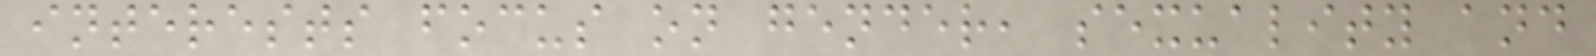interests focus on gender, sexuality and
